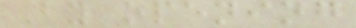By opening
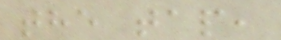the tap,
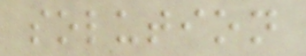solution
